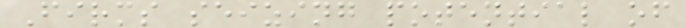Firms seizing potential of
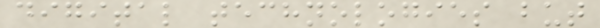digital technologies but
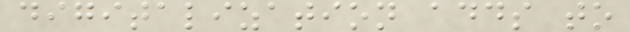digitalization adds to
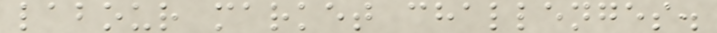labour market challenges.
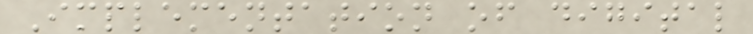Implementation of digital
